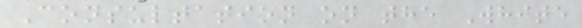Consultation on the White
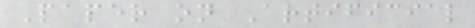Paper on Artificial
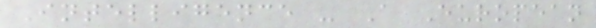Intelligence - A European
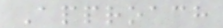Approach
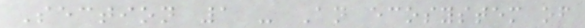Section 1 - An ecosystem of
